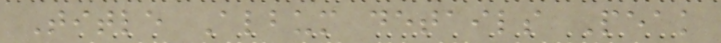Title Album details Peak
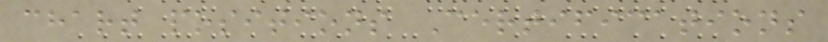chart positions Certifications
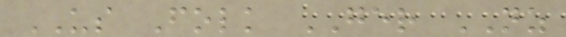US Folk GER NZ
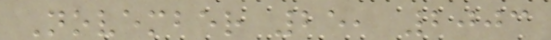November 25, 2003
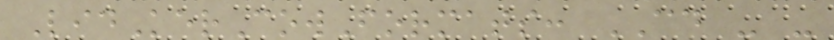LidKerCowFormats: CD - -
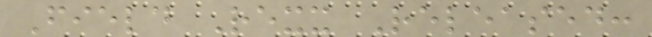Field Rexx Released:
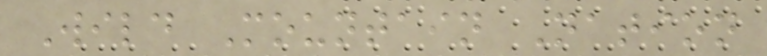Wild Mountain Nation
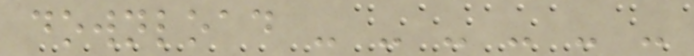download - - - - - -
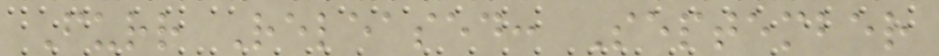Furr Released: September
